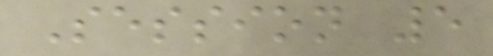Session 5
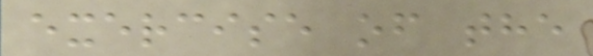exercise of the
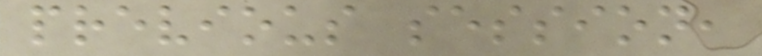previous session,
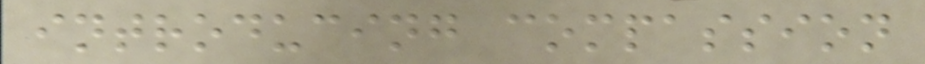introducing compassion
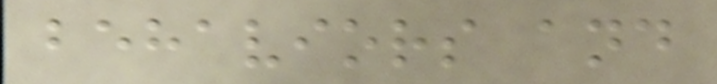behaviors and
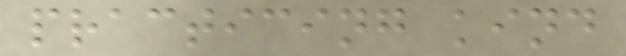practicing kind
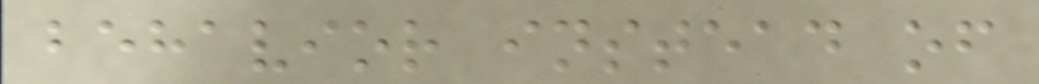behavior instead of
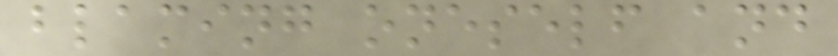blaming oneself and
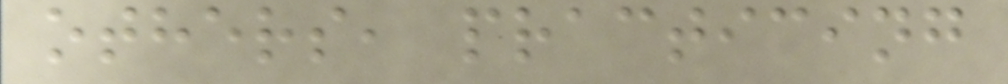others, practicing
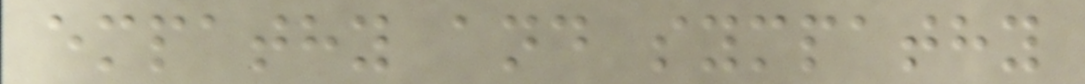empathy and sympathy
